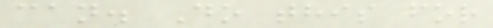can. Do this for
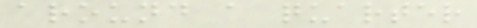around a quarter
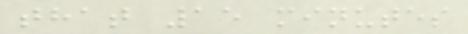that 15 minutes
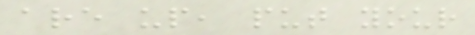are up, put your
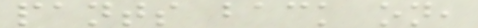pants back on,
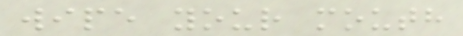wipe your mouth
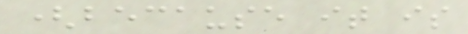(because it is
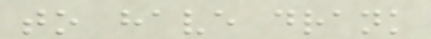to have drank
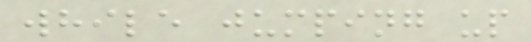while jumping up
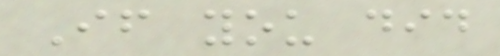If you did
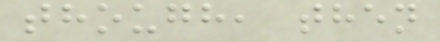though, then
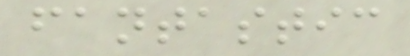fantastic
